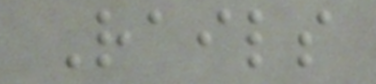Rails
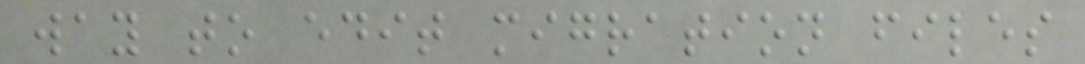way to edit migration files
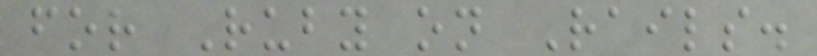for Ruby on Rails.
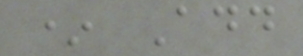* Add
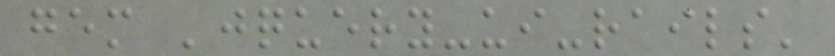gem 'jquery-ui-rails'
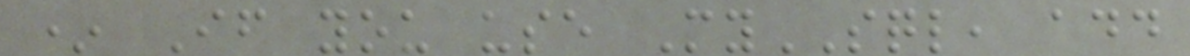* If you use MySQL, add
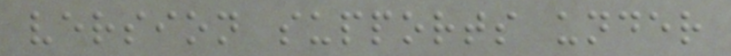version supports under
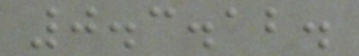0.3.12.
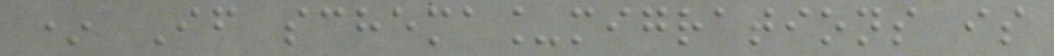* If schema_migrations is
